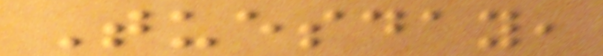Tuesday,
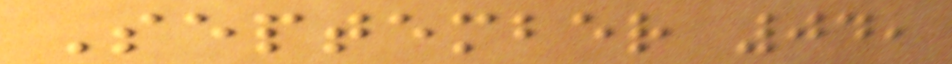September 04,
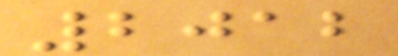2012
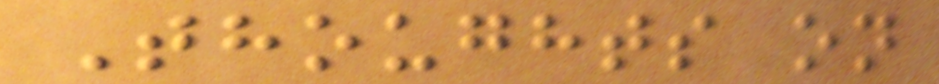Thoughts on
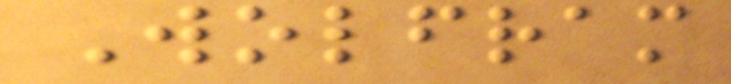Wolfram
